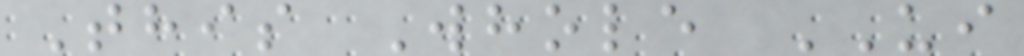This Whole UI
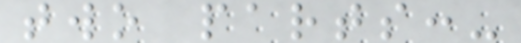two parts:-
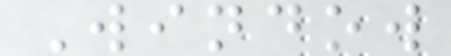Window
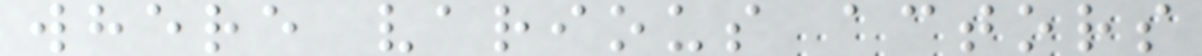where various actors
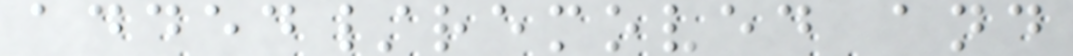added/removed and
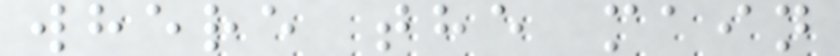where the main
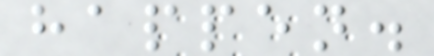happen.
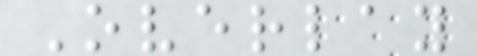Overlay
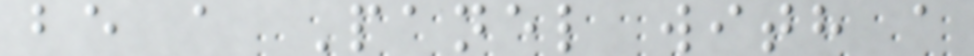be a Panel with a
